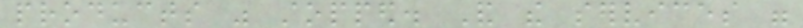products was stopped. And the services were
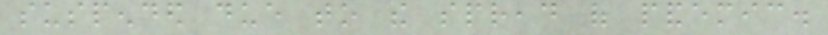suspended due to the spread of pandemic.
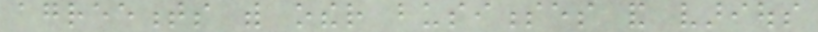agreements with other businesses and various
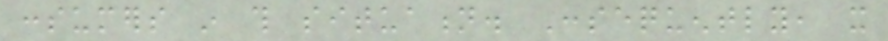consumers in this situation. Consequently, it
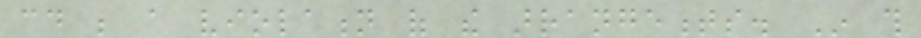could be a violation of the arrangements. In this
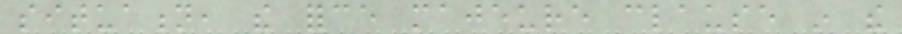situation, the force majeure clause in the
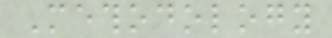Methodology
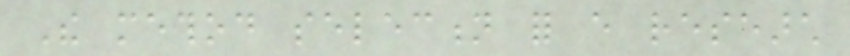The method selection for every research
